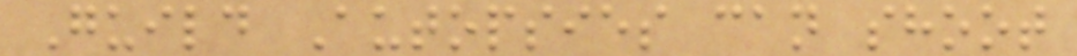Guild Autopsies can shoot
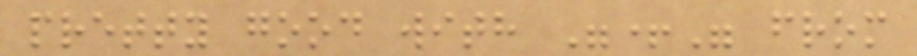pretty good with "+" from
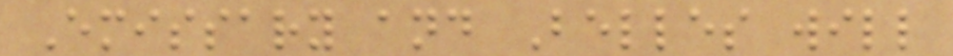Emissary and Belles will
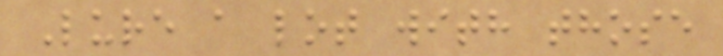Lure a lot with those
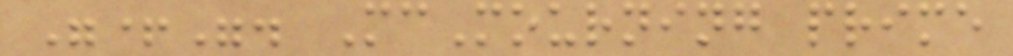"+". McMourning prime
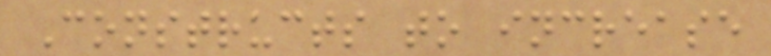Constructs to increase
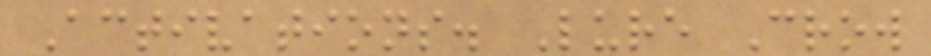Activations. Lure Crow
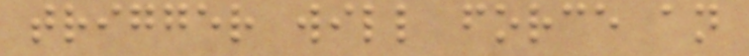trigger will force an
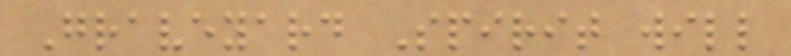Graveyard Spirit will
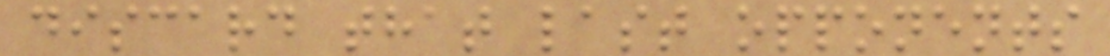discard that last opponents
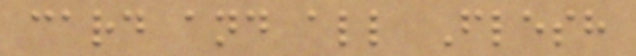card and all Flesh
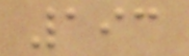193
